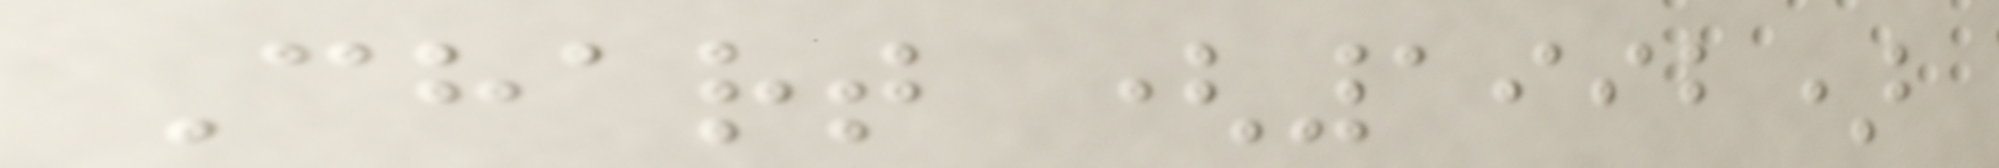Chart (1992)
